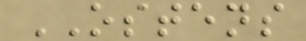OSTENS
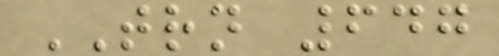TRN 647
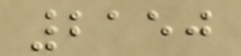2150
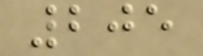205
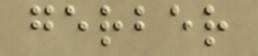gerber
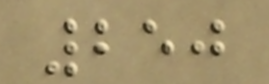250
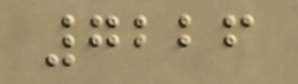7226
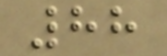88
